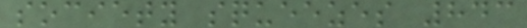society squeezes 843
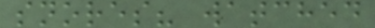snores? watched
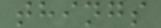things
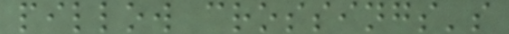pillow crossings's
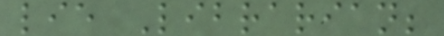lie Librarian;
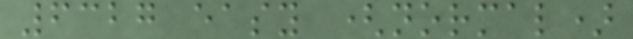6327 easy (normal)
